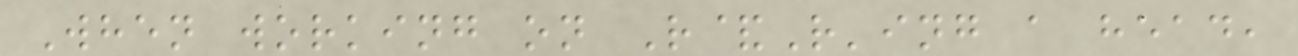When working on R&R'ing a head,
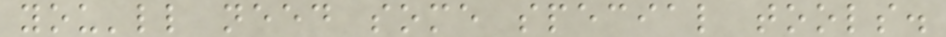you'll need some special tools.
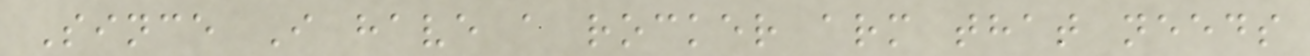Since I have a rocker arm that needs
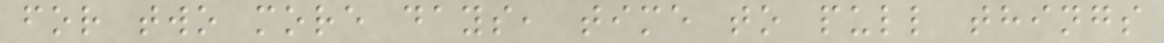for two more days, time to pull things
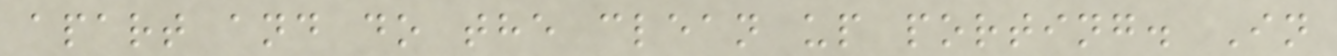apart and do the clean up porting. In
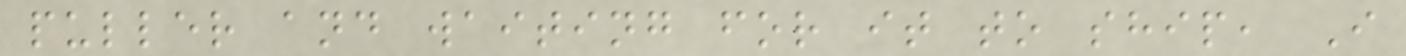puller and waiting for it to ship, I
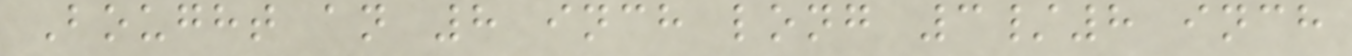Bought an 8 inch long 3/8 inch
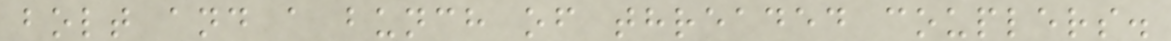bolt and a bunch of threaded couplers.
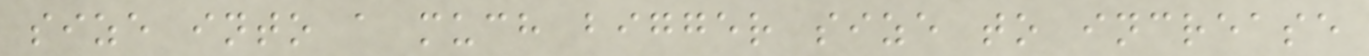size into a much bigger size to increase
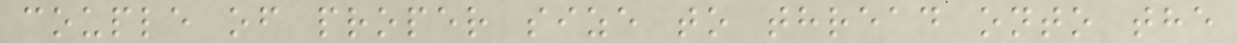couple of proper size to thread onto the
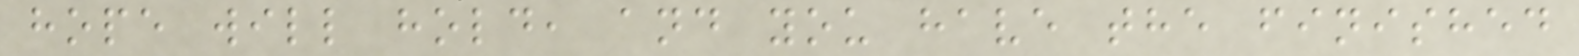hope will hold, and you have the finished
